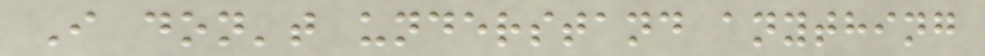I don't understand anything
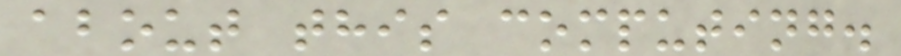about this computing.
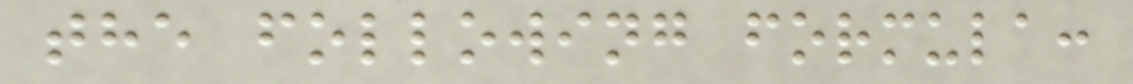the following formula:
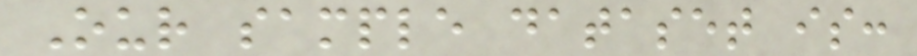Our sample dataset is:
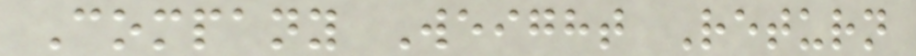Company Weight Return
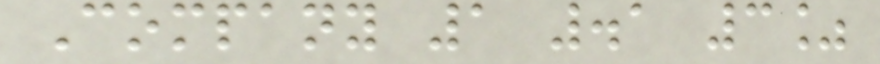Company 1 .1 3%
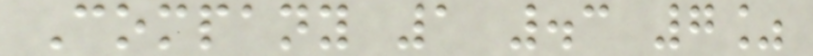Company 1 .3 7%
